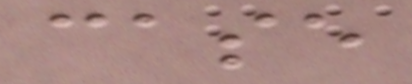case
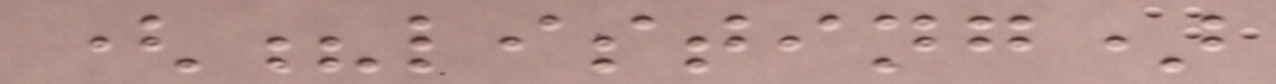(?listing)
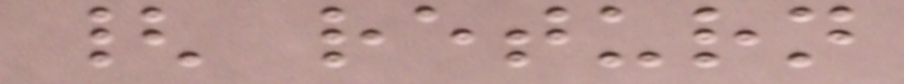{ return
